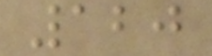120
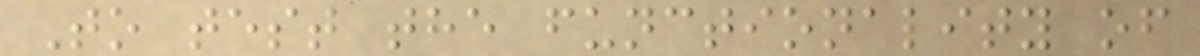To test the functionality of
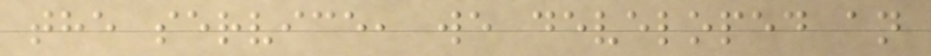the service, we developed an
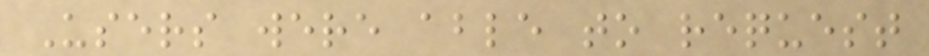Users were able to request
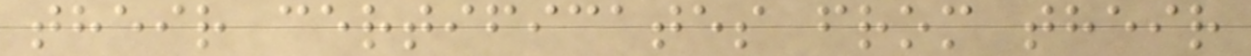their certificates from their
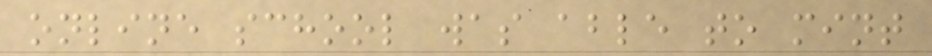online school was able to mint
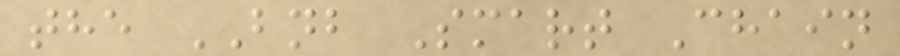the BNB Smart Chain
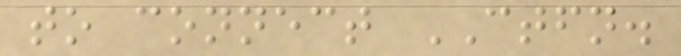to connect CTFN.
